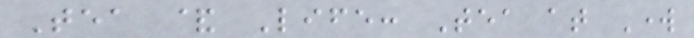Tea & Life: Tea at Work
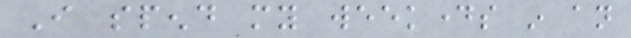I spend my weekdays in an
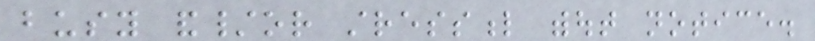busy and/or stressful without notice.
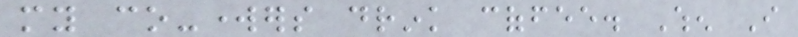my co-workers drink coffee. When I
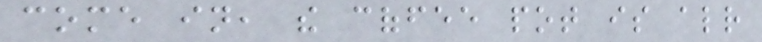come in, the coffee pot is already
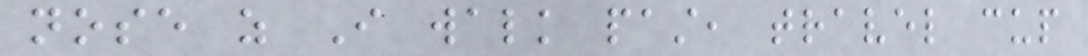nose as I walk past, travel cup
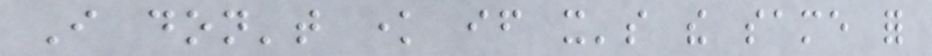I don't know if it's the same for
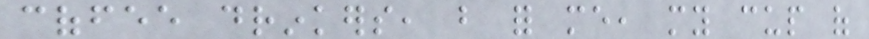coffee drinkers, but for me, my cup of
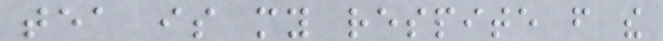tea is my respite from the
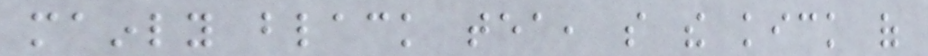mainly black tea, so the kick of
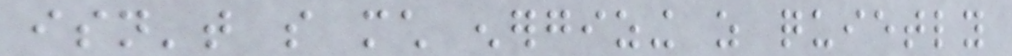isn't so much energizing as quietly
